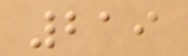219
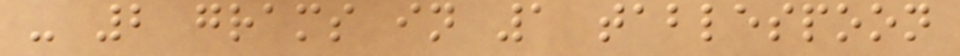- 2 grams in 1 tablespoon
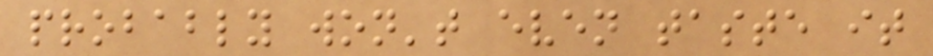probably won't even taste it
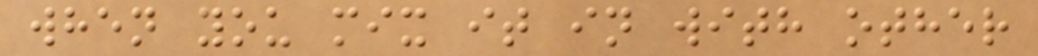when you mix it in with other
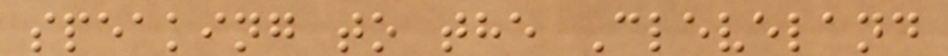speaking to the Cleveland
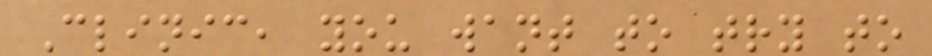Clinic, you want to try to
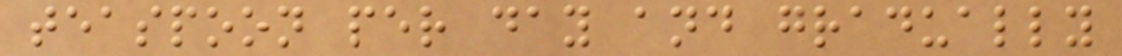teaspoon per day and gradually
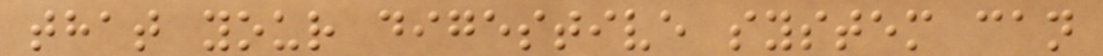that your digestive system can
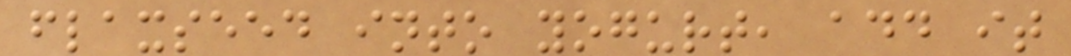flaxseed into yogurt, add it
